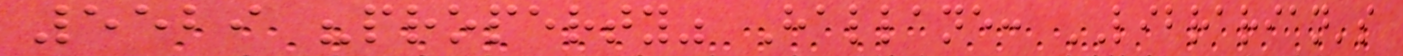5529 "property" Hallane: LIBRARIAN's
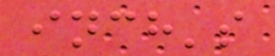inch's
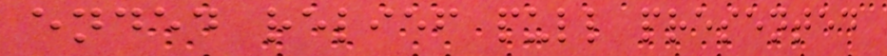ended relief pull presented
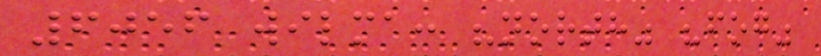6056 wilma: "north" "fog"
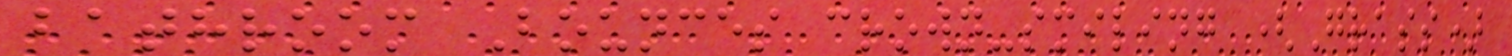bathroom Bounces crown-smiling (Grass)
